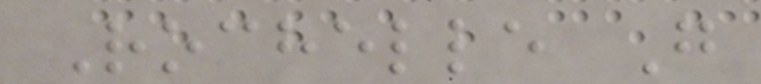Rochelle G
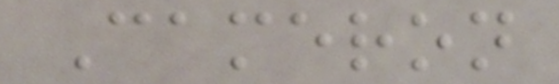Cameron
